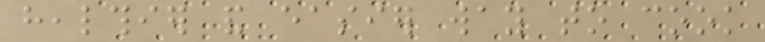healthier and easier way to cook
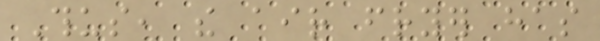Thus, the air fryer has
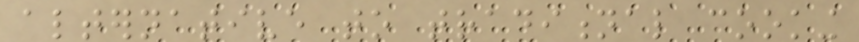alternative to traditional cooking
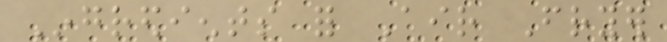Ingredients for Air Fryer
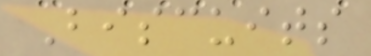Biscuits
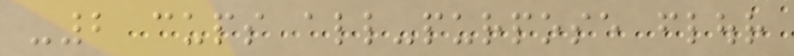-2 cups all-purpose flour
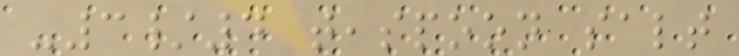-3/4 teaspoon salt
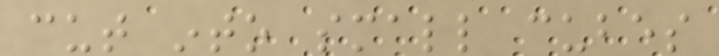cut into small cubes
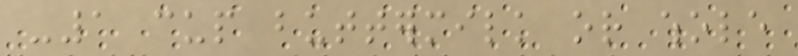-1 cup buttermilk or whole
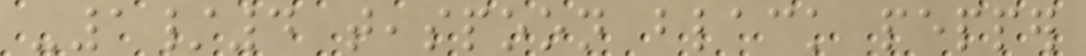-1/4 teaspoon black pepper
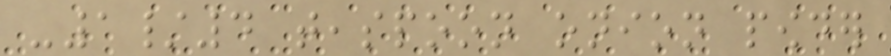-1/4 teaspoon onion powder
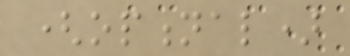(optional)
